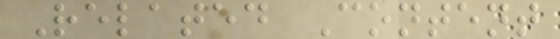Related Content
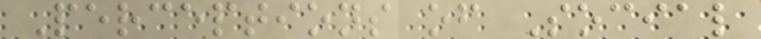Perceptions of Social
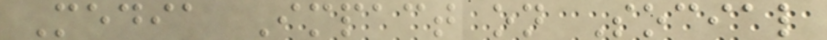Media Impact on Social
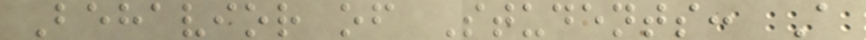Behavior of Students: A
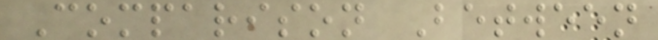Comparison Between
